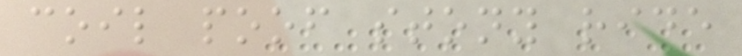coil poof stony ride
